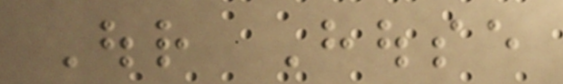Our House
